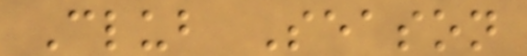Club Season
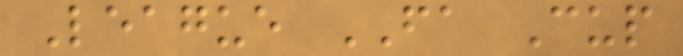League FA Cup
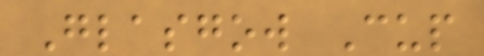Glasgow Cup
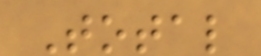Total
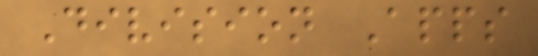Division Apps
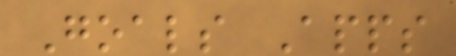Goals Apps
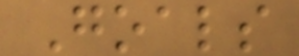Goals
